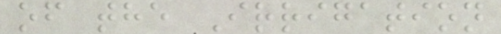of the Irrigation
